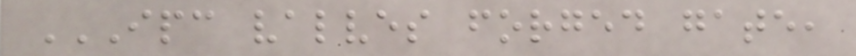IPC VALVES FORGED GATE,
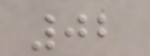02
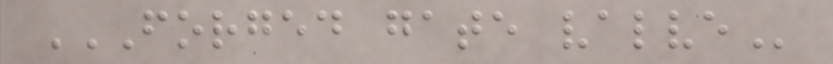FORGED GATE VALVE
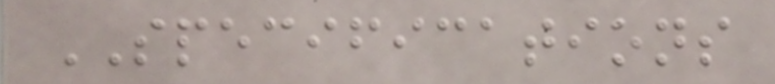SPECIFICATIONS
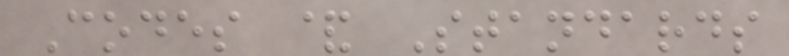Codes & Standards
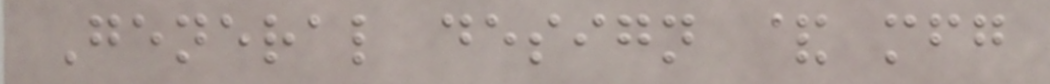General design & mfg
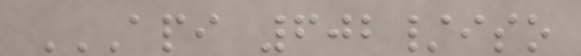API 602/ISO
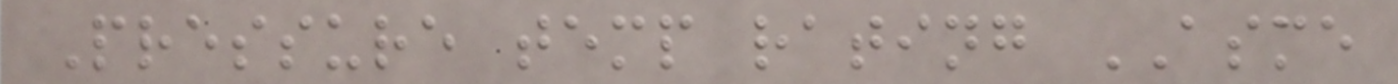Pressure temp rating ASME
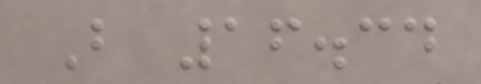B 16.34
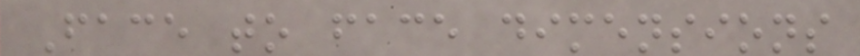Face to face dimensions
